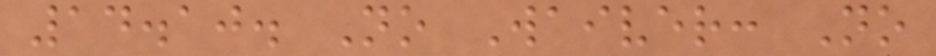14.10. No Waiver: No
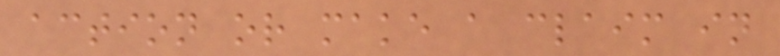action or make a claim in
